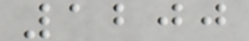1200
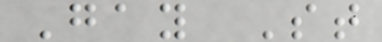Gay St
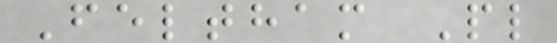Feltham Pl
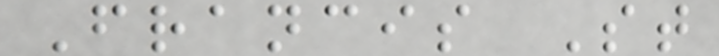Francis St
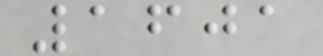1601
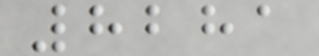8281
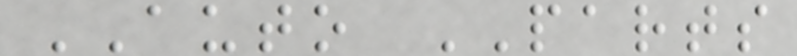AUTO PARTS
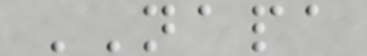NAPA
